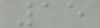15
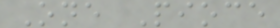One Pioce
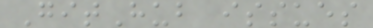GitHub issues
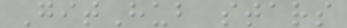GitHub stars
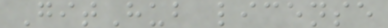GitHub license
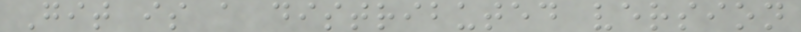Git is a distributed version
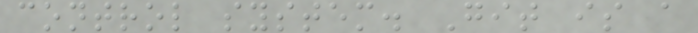control system. Git is a
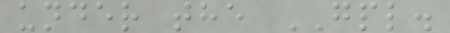under the GPL.
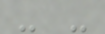- -
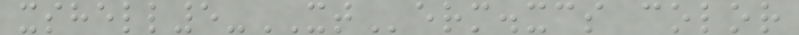xshell5-XTerm.xcs color
